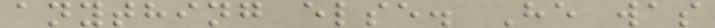anything else. He was
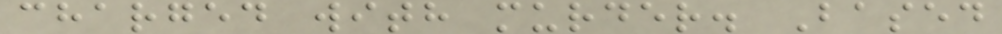charged with murder. Based
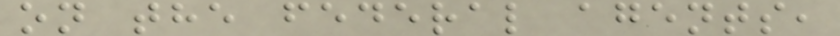on the federal agents,
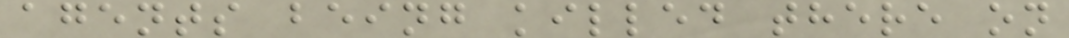agents being killed there on
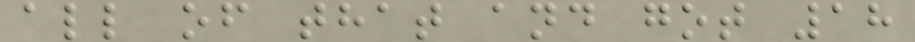all of that and got 18
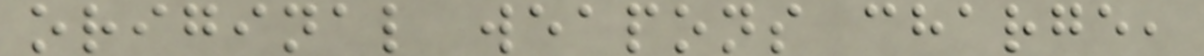original weapons charge,
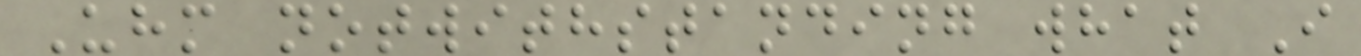Uhm notwithstanding what I
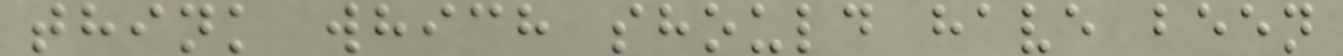think which should have been
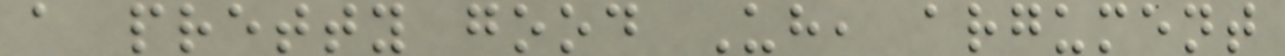a pretty good Uh, argument
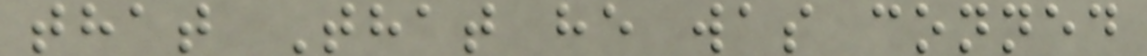that That he was conned
